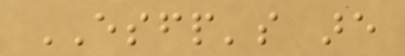ESFP's are
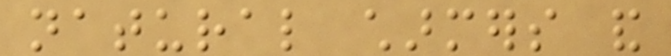natural charmers and
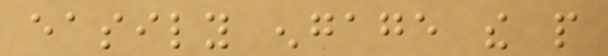easily engage the people
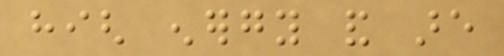high energy and are
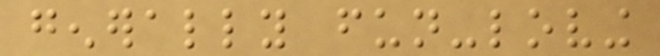generally fun-loving
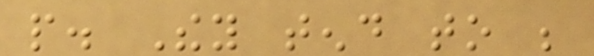people. They tend to be
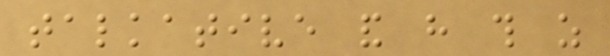talkative and have this as
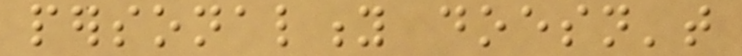personality doesn't
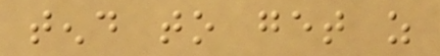tend to get as
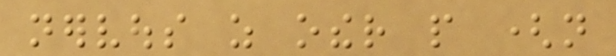nervous as other people (not
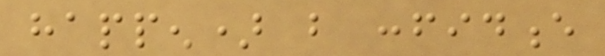happen) but confidence
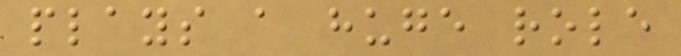plays a huge role
